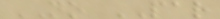NO PAR
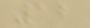12
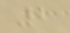2
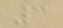3
